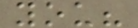you?
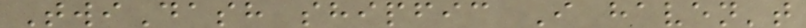TwiDash shipfic I haven't
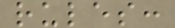rules:
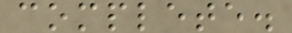complete.
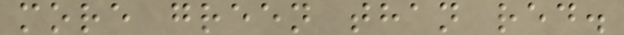more green than red.
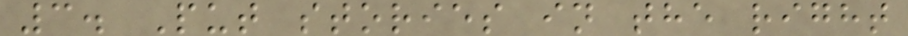3. Put stories in the right
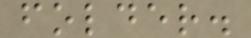folder.
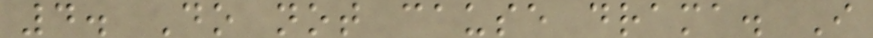4. Do not cause drama. I
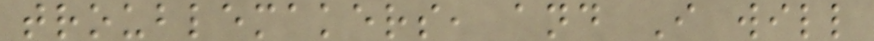troublemakers, and I will
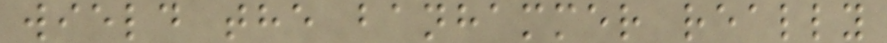wield the banhammer really
